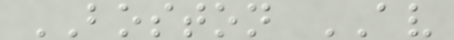BOSTON AV
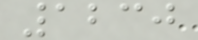1230
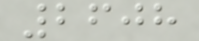2608
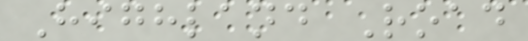Highland Road
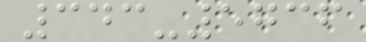343-5736
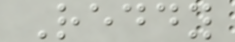Reddy
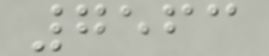7563
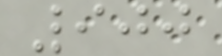900
